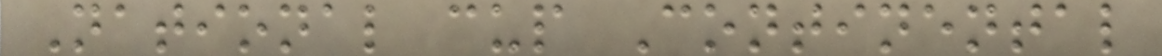National cup Continental
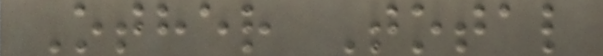Other Total
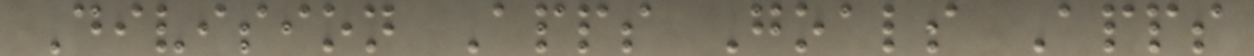Division Apps Goals Apps
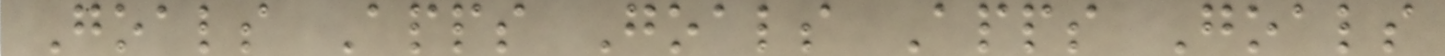Goals Apps Goals Apps Goals
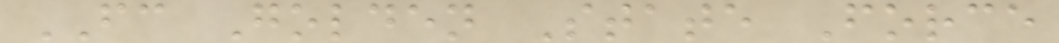FC Golden State Force
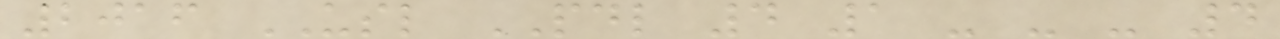2016 USL PDL 4 1 - - - 4
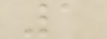1
